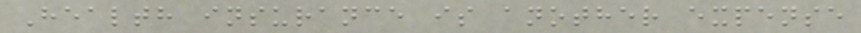Health insurance is another expense
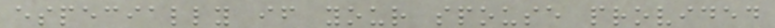especially if your spouse provided
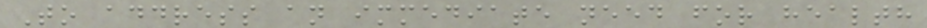To address an immediate need for health
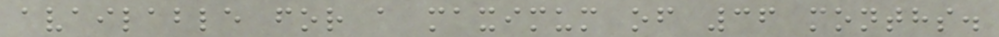available for a maximum of 36 months.
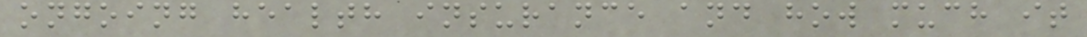ongoing health insurance and how much it
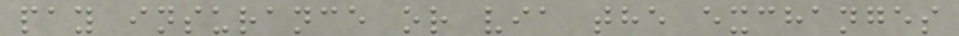pay insurance or via the exchanges
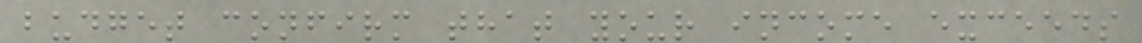budget confirm that your income exceeds
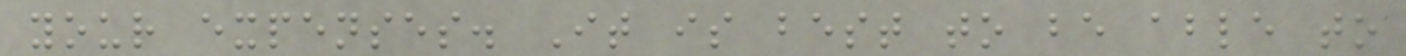your expenses. It is best to be able to
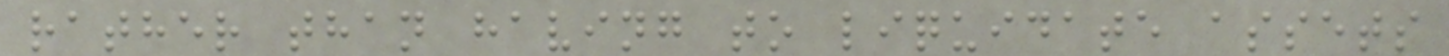rather than having to liquidate assets
